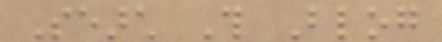Search This Blog
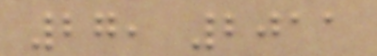27, 2011
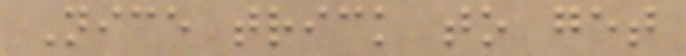Nice trick to get
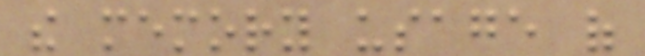the memory usage of
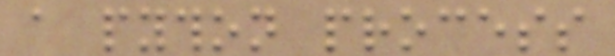a python process
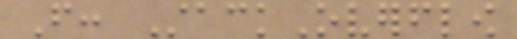From: StackOverflow
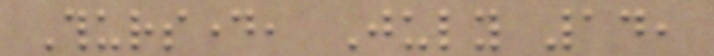Thursday, July 14,
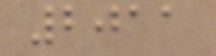2011
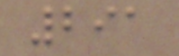291
